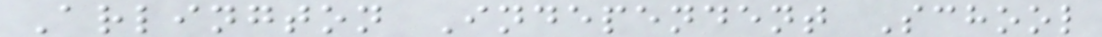Arlington Independent School
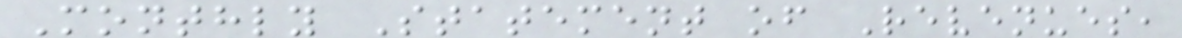Monthly Statement of Revenues,
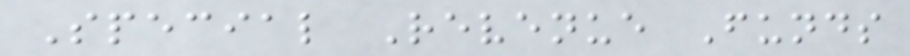Special Revenue Funds
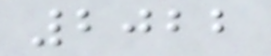2022
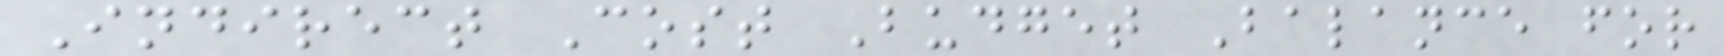Indirect Cost Budget Balance for
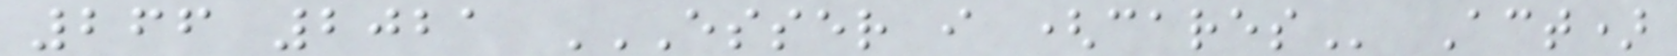266 2021 ESSER I (CARES Act)
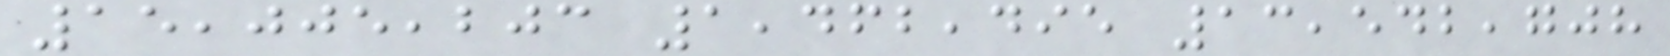15,005,203 1,462,495 13,542,708
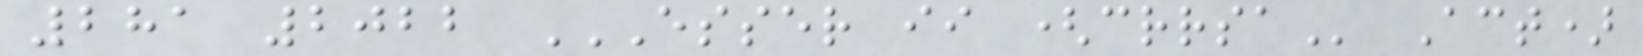281 2022 ESSER II (CRRSA Act)
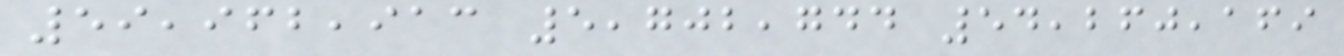59,962,913 5,702,744 54,260,169
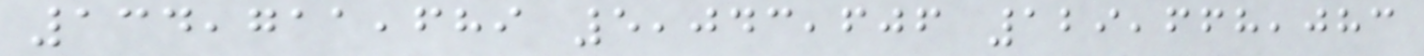134,711,689 5,043,606 129,668,083
